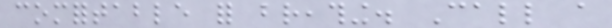comfortable for breathing. Call a
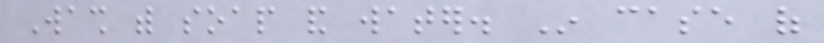Wash with soap and water. In case of
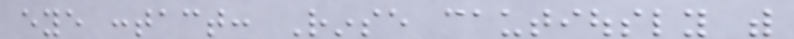eye contact: Rinse cautiously with
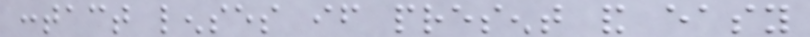contact lenses if present and easy
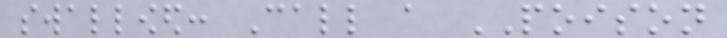swallowed: Call a POISON
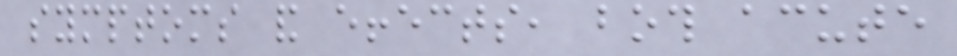symptoms and effects, both acute
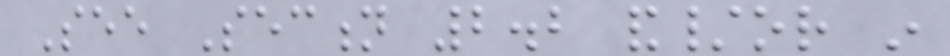See Section 2.2 and/or in
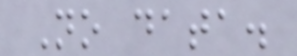No data.
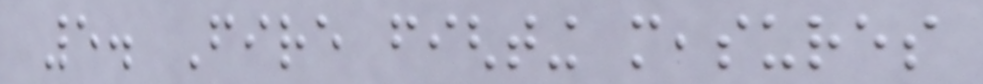5. Fire fighting measures
